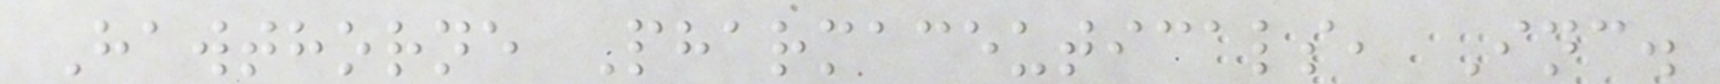Hawthorne Pharmaceuticals, Inc.
